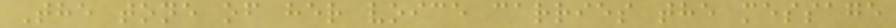The tone of her voice carries the message
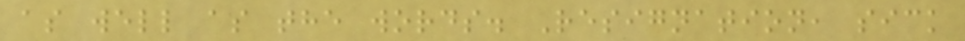as well as the words. Resignation, sick
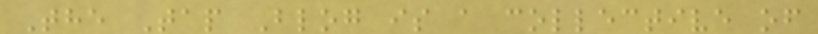The Tap Blog is a collective of
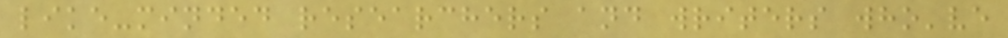like-minded researchers and writers who've
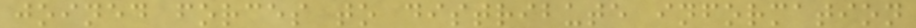joined forces to distribute information
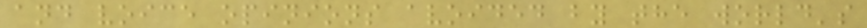and voice opinions avoided by the world's
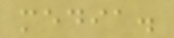media.
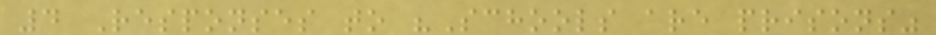4 Responses to "Schools are prisons"
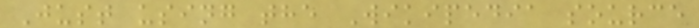Just using the Wikipedia source
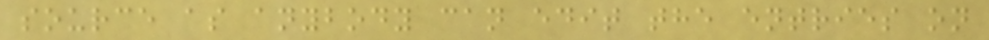source as anybody can edit the entries on
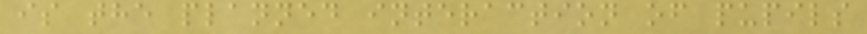is the planned interaction of pupils
